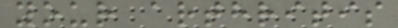your arthritis
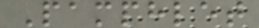Pamphlet
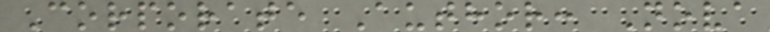Corporate Author: Nova
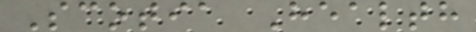Scotia Health
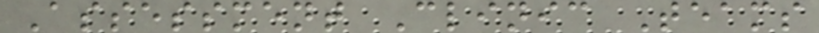Assessment Clinic Teams
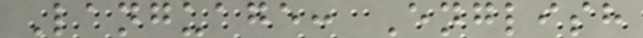Language: English
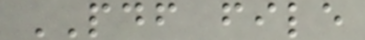PDF file
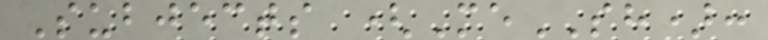Subjects (MeSH):
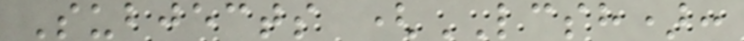Subjects (LCSH):
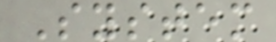System
